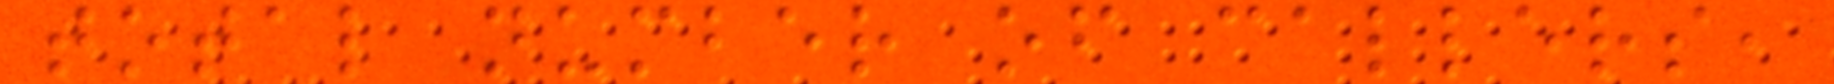total number of callers,
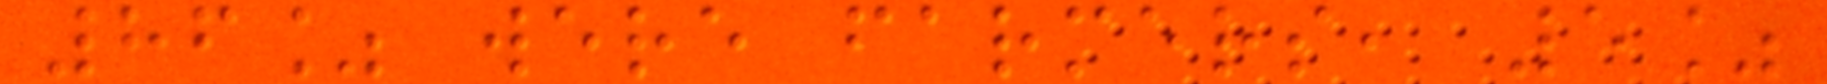86% were farmers, 5%
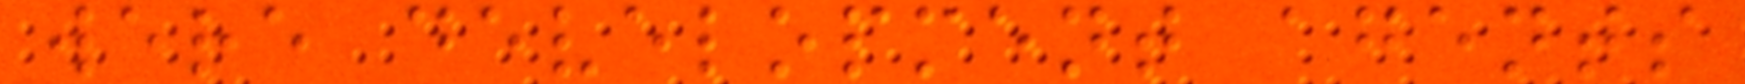were development agents
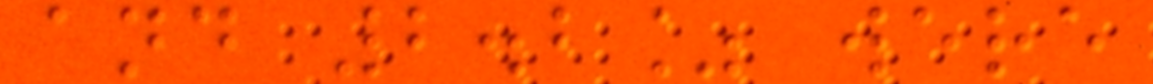and 2.2% were
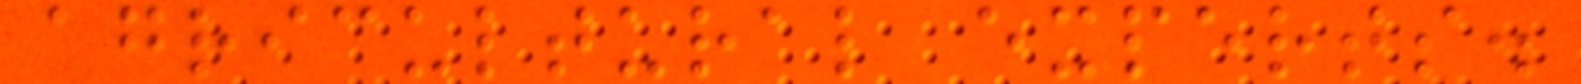agricultural experts.
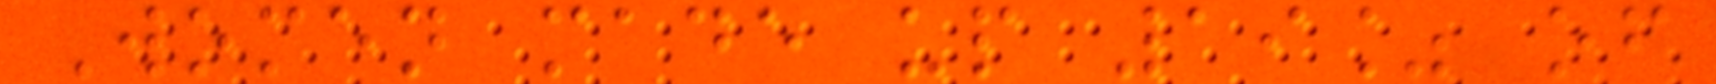Women made up 19% of
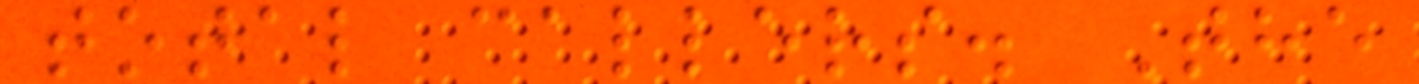total callers. The
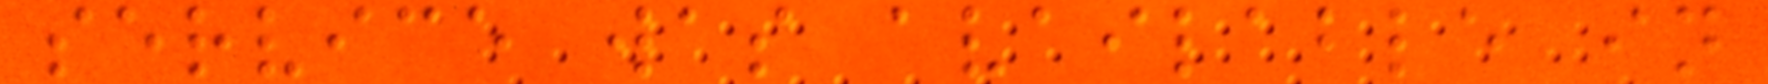service was available in
